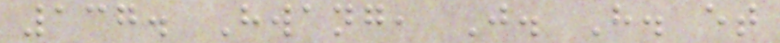137. Hwang, J. H. et
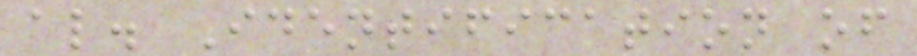al. Identification of
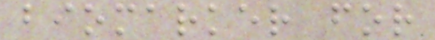biomarker for
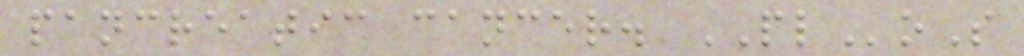pancreatic cancer. PLoS
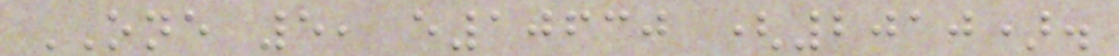ONE 5, e10630 (2010).
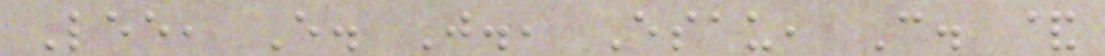Lee, E. J., Esau, C. &
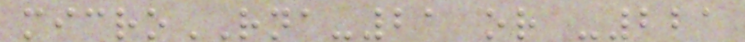microRNA-21 or -221
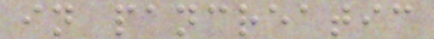in pancreatic
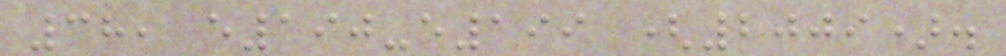38, e190-e199 (2009).
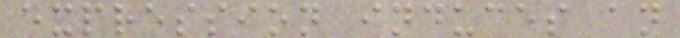expression induces an
